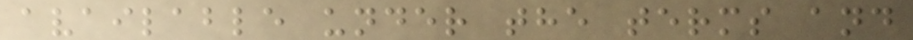available under the terms and
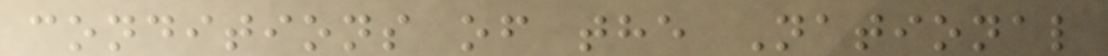conditions of the National
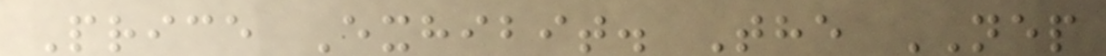Price Exhibit. The NEP
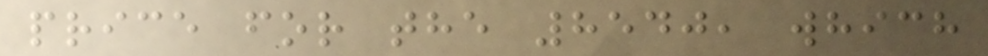price for the 8540, which
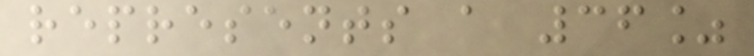represents a 36%
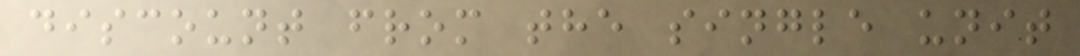discount from the single unit
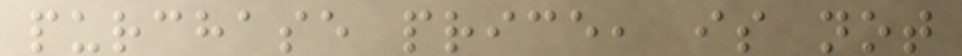purchase price, is not
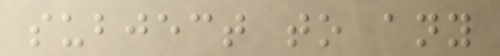subject to any
